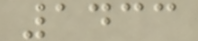1433
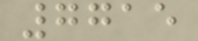7715
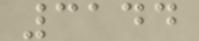3144
